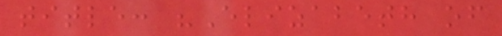title: "Elizabeth of
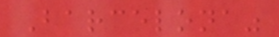Barcelona"
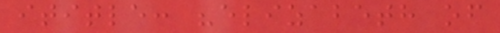ititle: "elizabeth of
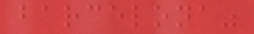barcelona"
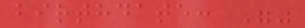birthdate: ""
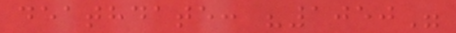deathdate: "1050"
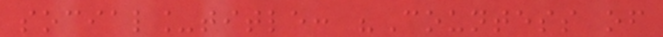social_title: "Countess of
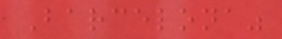Barcelona"
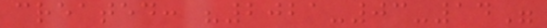created: "2021-03-14"
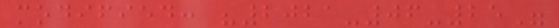modified: "2021-06-25"
